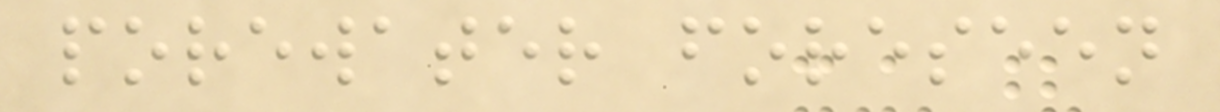porewater foreseen
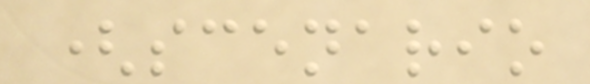(scenario
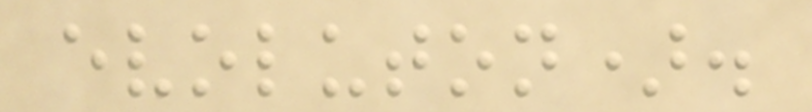evoluton).
